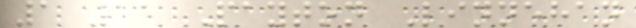1 11 Payton Linnehan
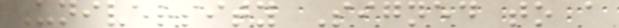University Signed to a
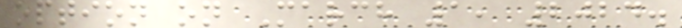option on March 1, 2024.
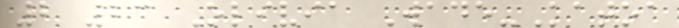2 23 Olivia Wade-Katoa
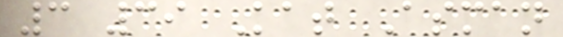3 39 Kat Asman
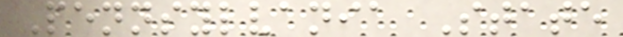Pennsylvania State
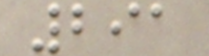291
